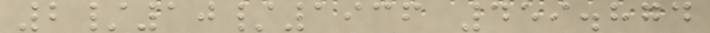2/10/1936 459.874
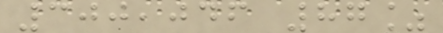300,046 87%
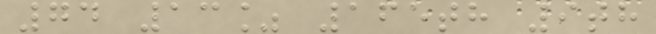74 13% 165th 9th
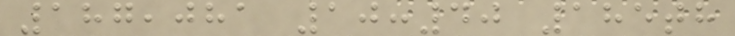187,081 10:40 185th
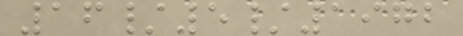16/5/1972
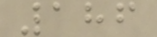186
